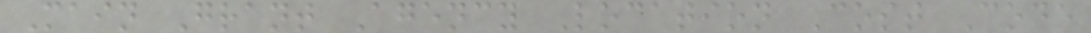Main Grant Agency Location Cost Code
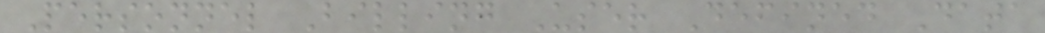Personnel Billing User Defined Data
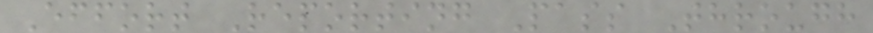Effort Reporting Pass Through
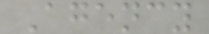Agency
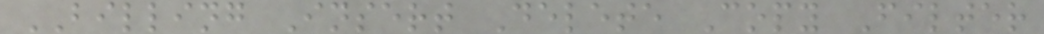BILLING Insert Delete Copy Filter
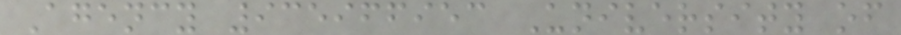Agency 935966953 University of
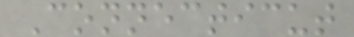Connecticut
